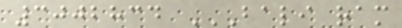3002834 BALI RAM
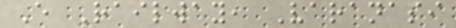E Railway, Varanasi
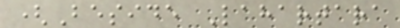(Beside Lahartara
